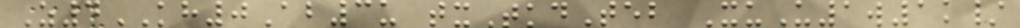Z4KH0Ab3u txTkdTeb XuU1w1k/
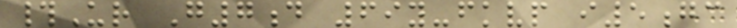#Ur G7d 69y-fkvp i5gc
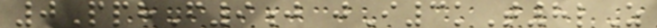0PphF9j jI3kT8lZ
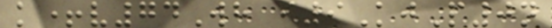k+v74Wh i9KjP0n
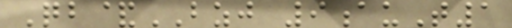Qb&BZJ 9auT1
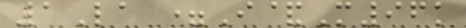1La =I&M96k
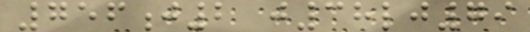756j2 j38lj79
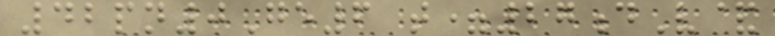42pn0Ge6 t=27dV&
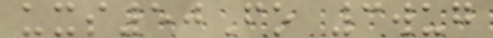uxs50Fo 3wug
